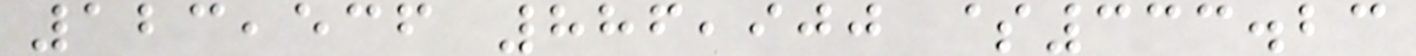123,536 886,900 $333.23
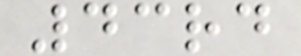43rd
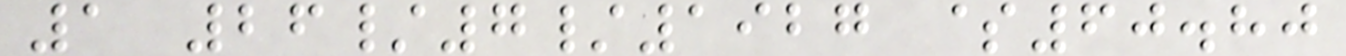1 26/7/1927 $60.80
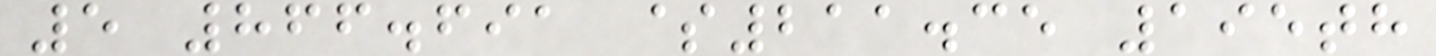5 866.691 $211.35 195th
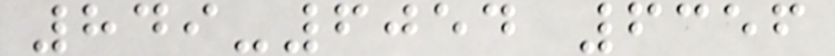849-6054 6356
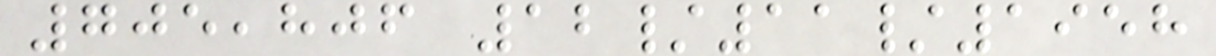705,806 12/11/1958
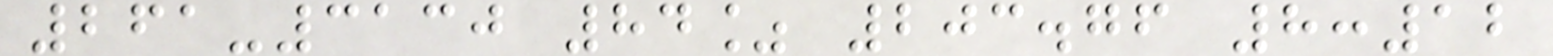261-3130 84% 203.76 8:12
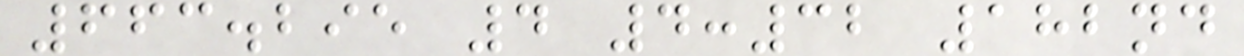663.295 4 4:32 182nd
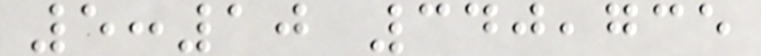5:10 340,735
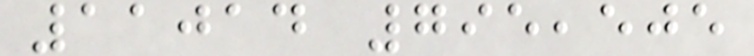11014 795,505
